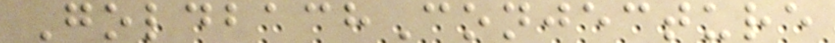GoldbachConjecture
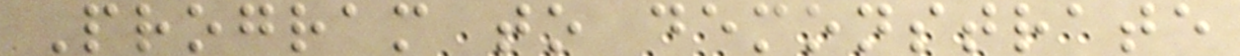Program to demonstrate
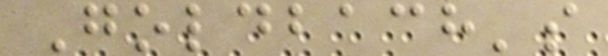Goldbach's
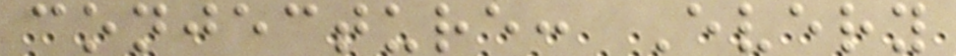conjecture: Every
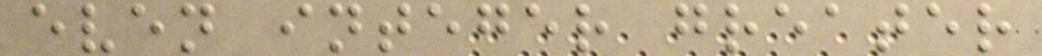even integer greater
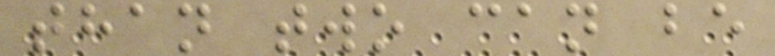than two can be
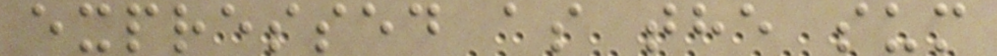expressed as the sum
